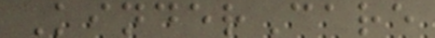KinderCare
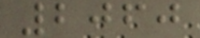2060
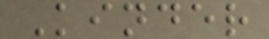Kinder
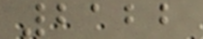2122
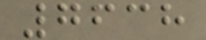7638
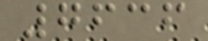7636
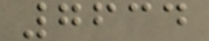7634
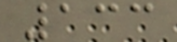133
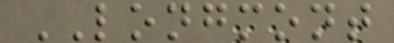LONGMONT
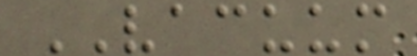VACUUM
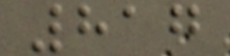817
